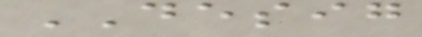DESIG
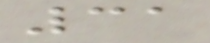31
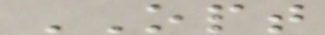OPT
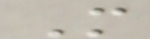M
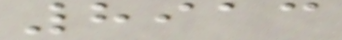8913
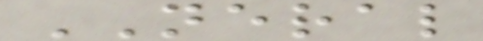NERAL
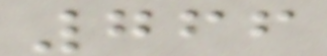766
